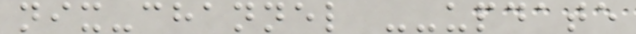nix-channel --update
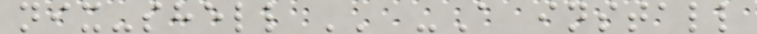nix-shell '' -A install
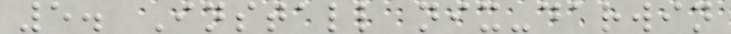5. Install nix-darwin
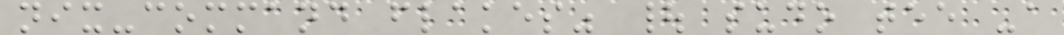nix-command flakes" | sudo tee -a
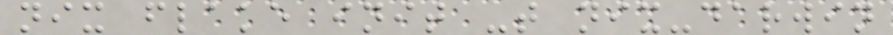nix flake init -t nix-darwin
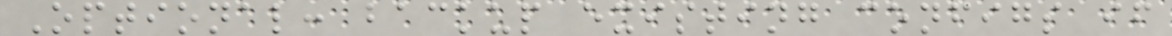Optional: backup existing configs if
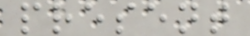present
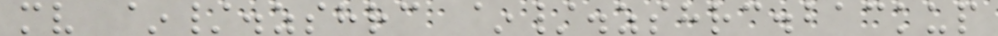mv ~/.zshrc ~/.zshrc.backup
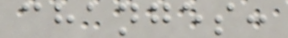changes:
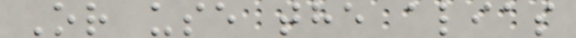Or use the alias
